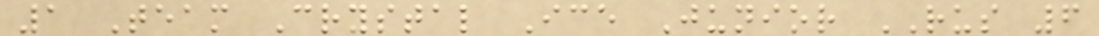1 Team Crystal Ice Junior RUS 6
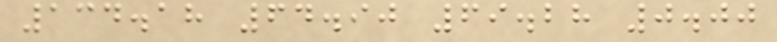134.18 64.90 69.28 0.00
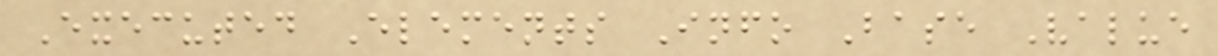Executed Elements Info Base Value
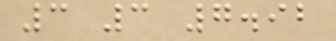3 3 7.92
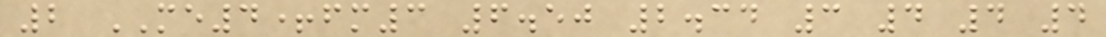2 ME4+fm3 6.50 2.34 3 4 4 4
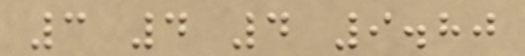3 4 4 9.80
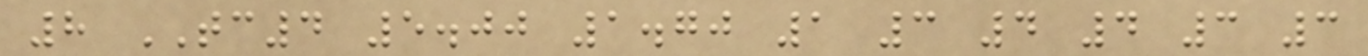8 TC4 5.00 1.70 1 3 4 4 3 3
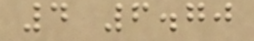4 6.70
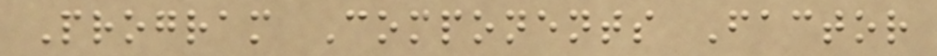Program Components Factor
